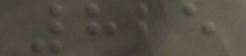825
